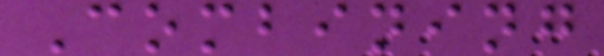Combining
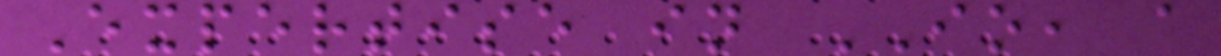Expertise in IO, a
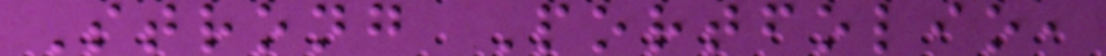Strong Portfolio,
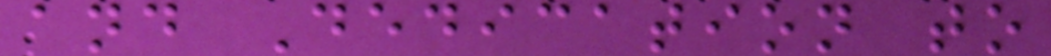and Dedication to
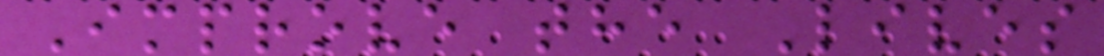Improve the Lives
